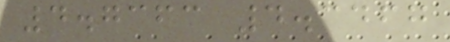4.7363 4.3467
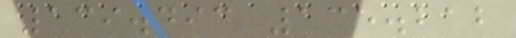139.493 135.212
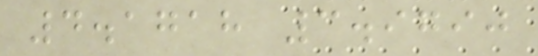4.1718 3.9790
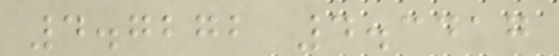4.7272 4.3417
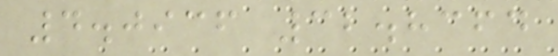4.0936 32.8364
